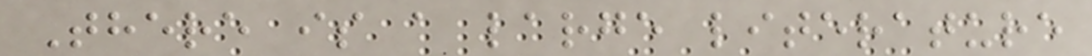There is a large literature
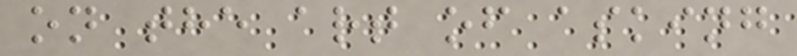on the art of asking
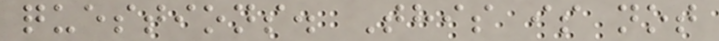questions. This is not
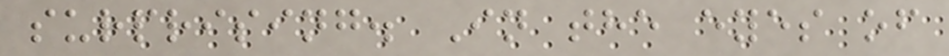surprising. In the eyes of
